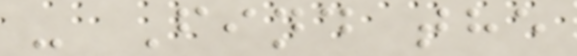- Find the
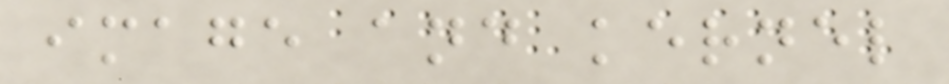image and kernel
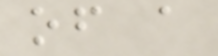of a
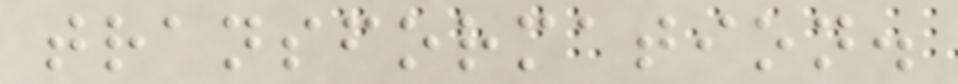transformation.
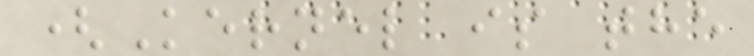(Kernel is the
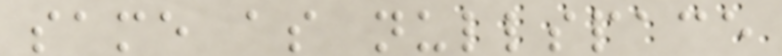same as nullspace
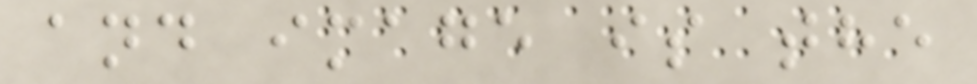and image is the
